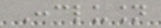Conclusion
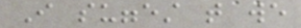I suggest that we
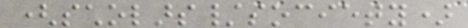(scholars/society)
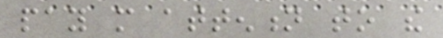pay more attention to the
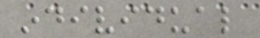individual
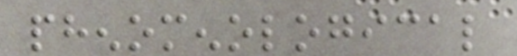phenomenological
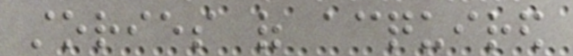stories of acquired
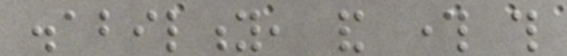disability, and through this
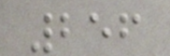256
